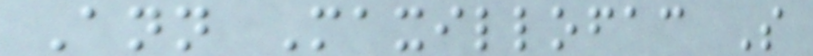Ann Maxillofac S
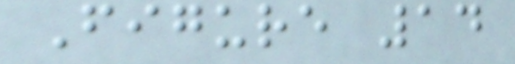Figure 14
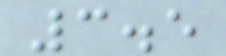3.5
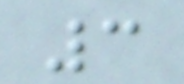3
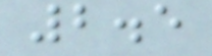2.5
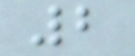2
